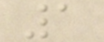1
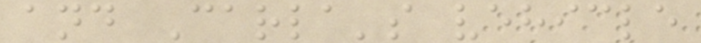and Carla's vehicle
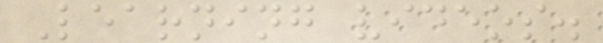Learning videos.
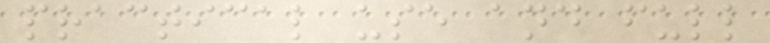practical use and full
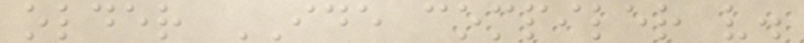older IDE compiler v.
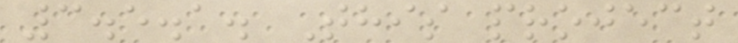3.5.1. This project
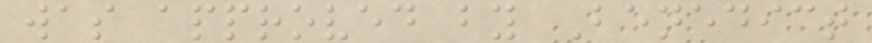was approved by Benedict
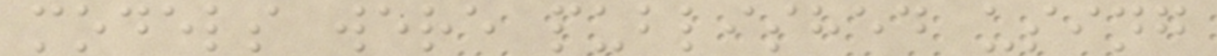models were published using
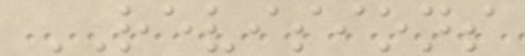REVISIONS
